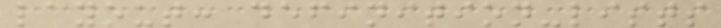layout: definition-lists
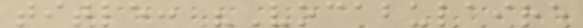title: "Vocabulaire
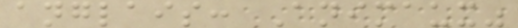anglais: Animaux"
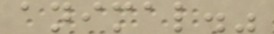animal."
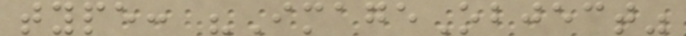type: "ImageObject"
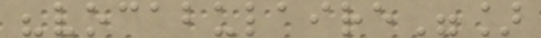"vocabulaire"]
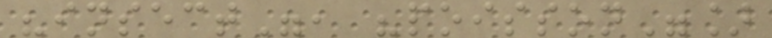"insect", "poisson"]
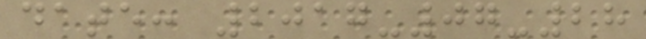date: 2017-07-28
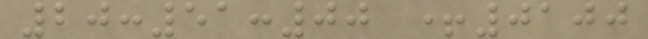20:51:00 +0100
